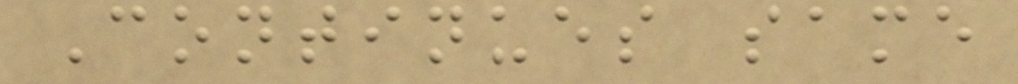Continues same
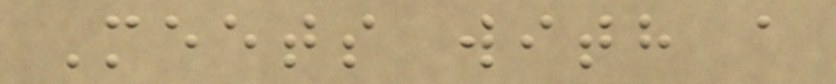Meets with a
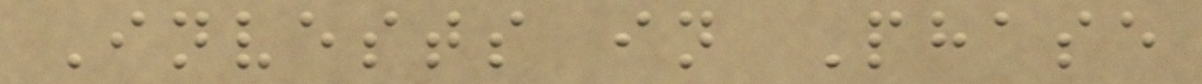Invests in Phase
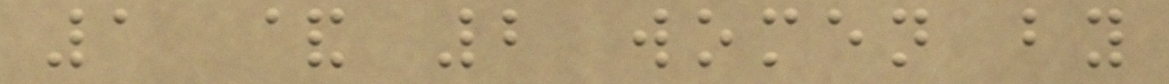1 & 2 women by
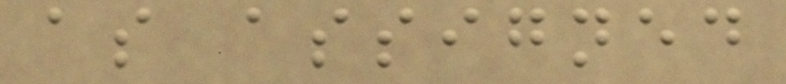as assigned
